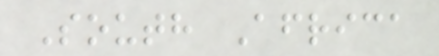South Africa
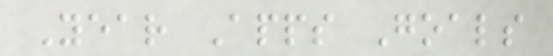Year Apps Goals
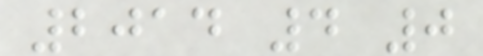2014 4 0
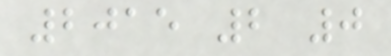2015 2 0
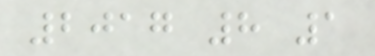2017 8 1
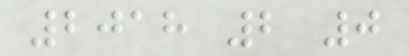2018 2 0
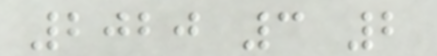2020 3 2
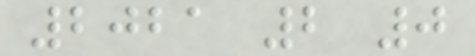2021 2 0
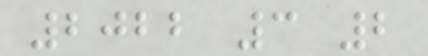2022 3 2
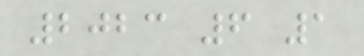2023 6 1
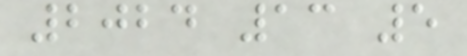2024 13 5
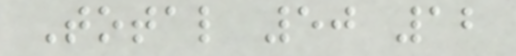Total 50 12
